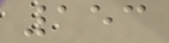153
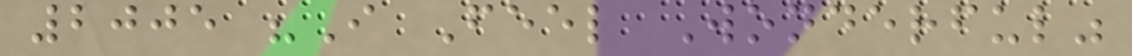2005 "I Feel Wonderful"
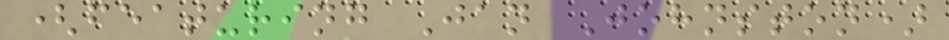(featuring Jan Johnston)
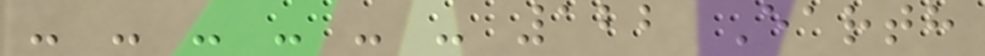- - - - - - 122 Earth
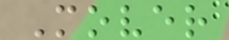Mover
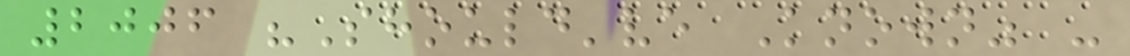2006 "Should've Known" -
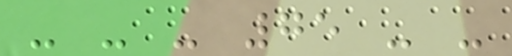- - - 75 - -
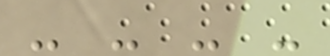- - - -
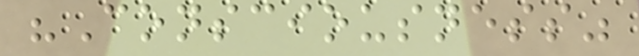"Consciousness"
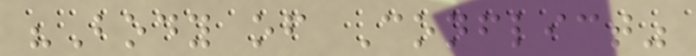"Body of Conflict"
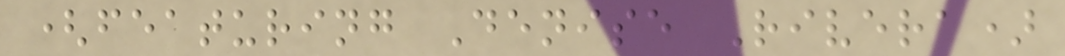(featuring Denise Rivera)
